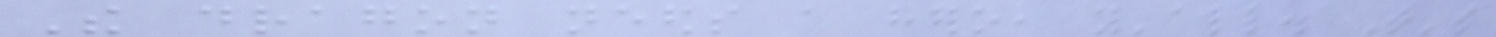The dragon needs a hero, y'all. That's
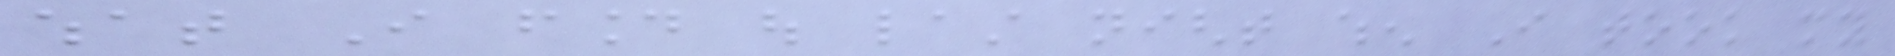what I found out last night when I took my
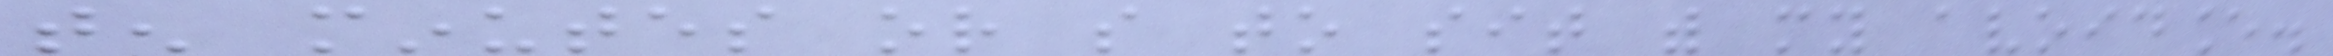ten minutes or so to sit with my avoidance.
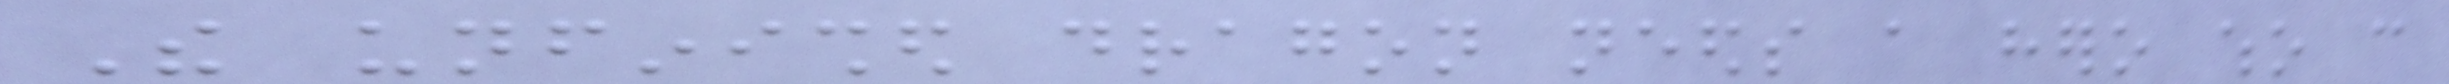The unfinished dragon needs a hero who can
